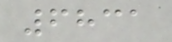6831
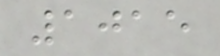1015
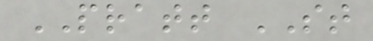PRATT ST
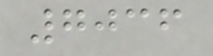7036
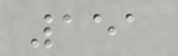151
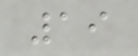19
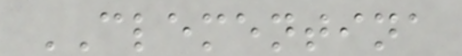CLEMENTINA
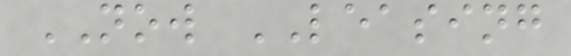NOW LEASING
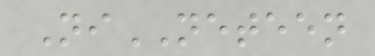NiNETEEN
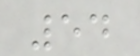54
